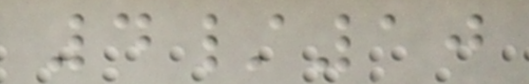4/10
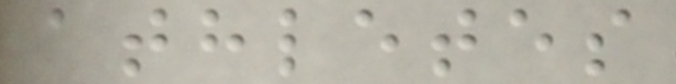athletes
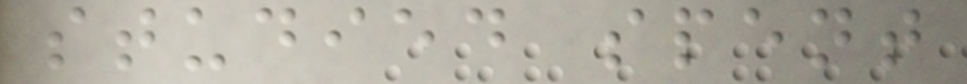studied spent
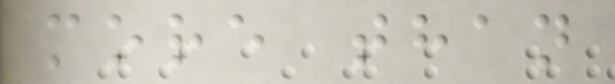more than
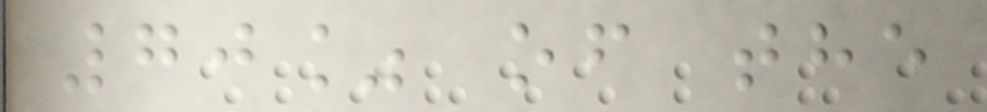70% of the
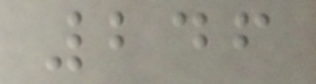246
